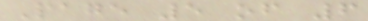Page 5 of 6
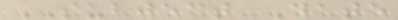SUBJECT Date
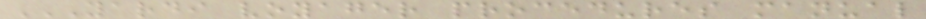YARDI VOYAGER PROCEDURES MANUAL
